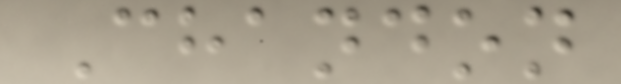Chandon
